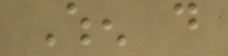When do
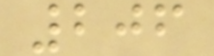206
